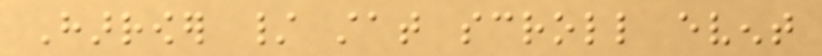Harrower / stat scroll event
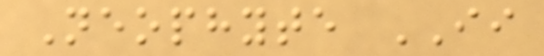Neophyte II
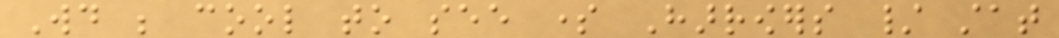Would be cool to see some Harrowers / stat
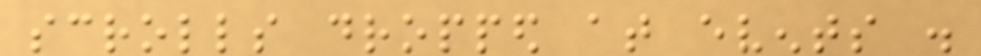scrolls dropped at events .
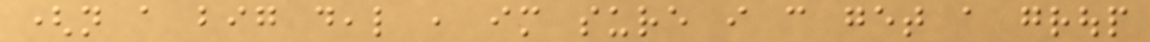(not a big deal , im sure i can get a group
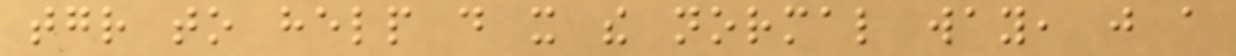together to help do it the normal way, just a
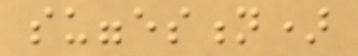suggestion)
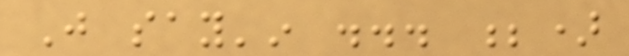Just say'in ... ;)
